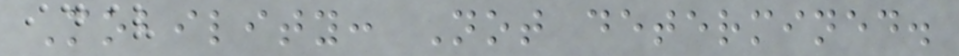Mobility: Not determined.
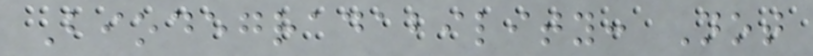Biodegradability: Not
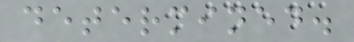determined.
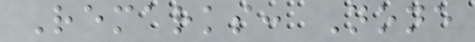Remarks: None
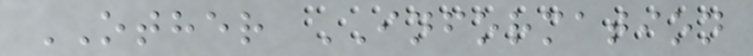OTHER INFORMATION
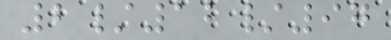2/12/97
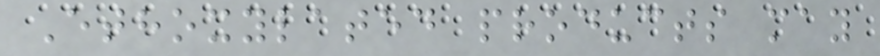Ethoxylated products may
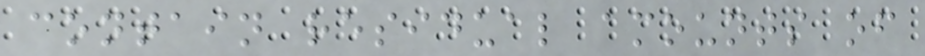contain residual amounts of
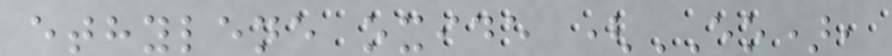ethylene oxide (EO),
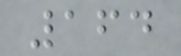164
